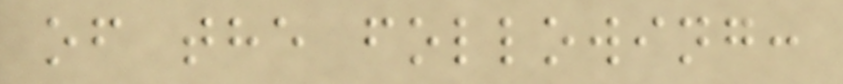of the following:
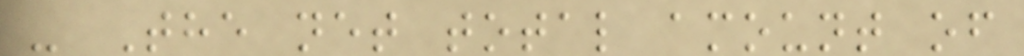- The net total amount of
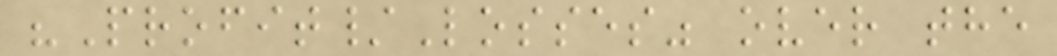"Profit/Losses" over the
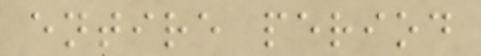entire period
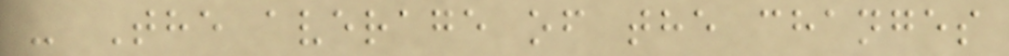- The average of the changes
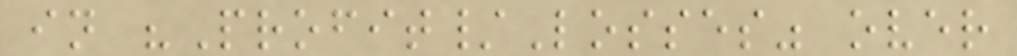in "Profit/Losses" over
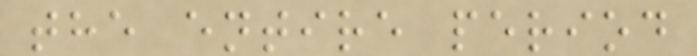the entire period
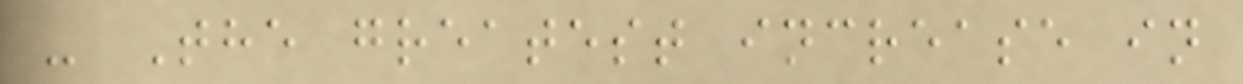- The greatest increase in
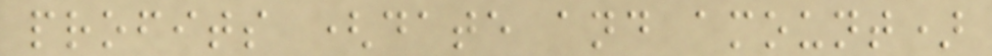profits (date and amount)
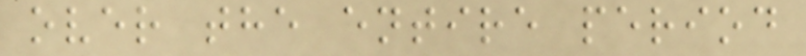over the entire period
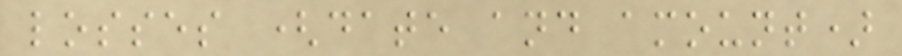losses (date and amount)
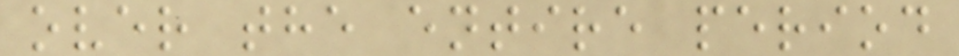over the entire period
